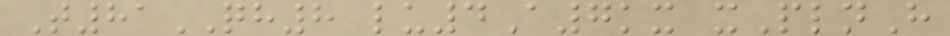T81QH8 lu4A7kx xPlnH
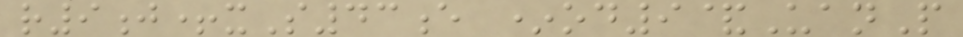r9j+xS43e *od9&UanP
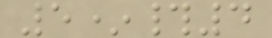5*#4
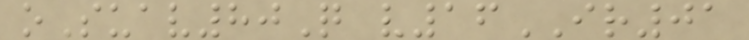oSuav80Q v16IR01
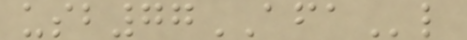usb77AFAl
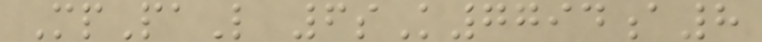MpPaL 6sK7794a8
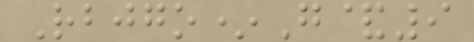Rbjgo*G&9
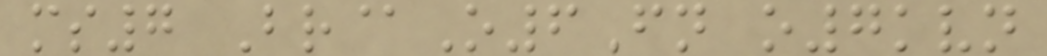ms7 Br@O6Fn o7kvn
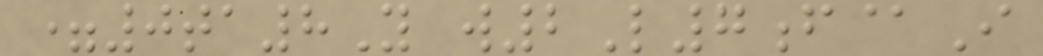=0ta8Y w2L7f@I
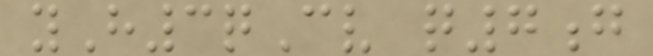yH3qCv q7g
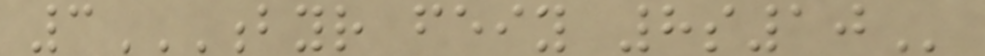3BYR FEIY 8S10
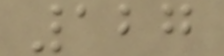127
